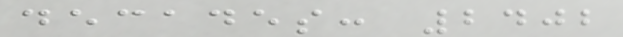decades: 2402
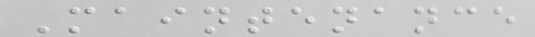Maintenance
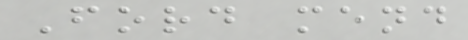Ford mend
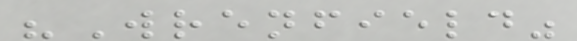"Wrenfield"
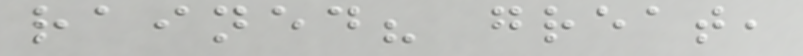rained? great,
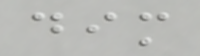dim
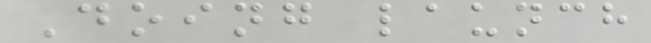Doing launch
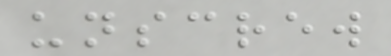unscrew
